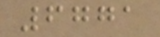6771
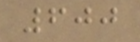600
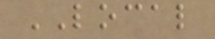LOCAL
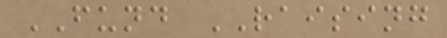FUND RAISING
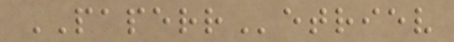PAPERRetriev
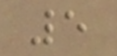5
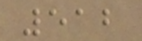512
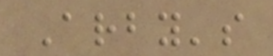Arby's
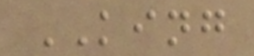KING
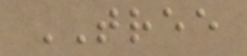TREE
